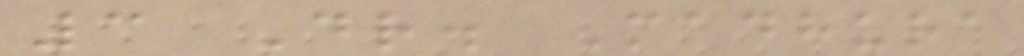3 Dr. Madhura
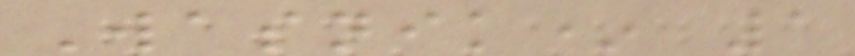Wasnik* 1
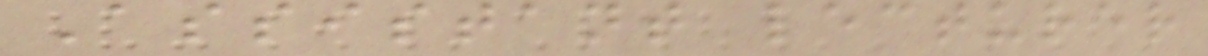Assistant lecturer
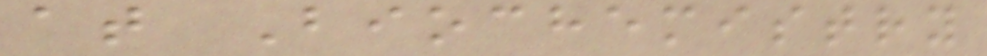at Biochemistry
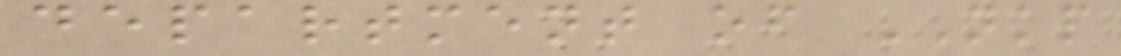department of NKP
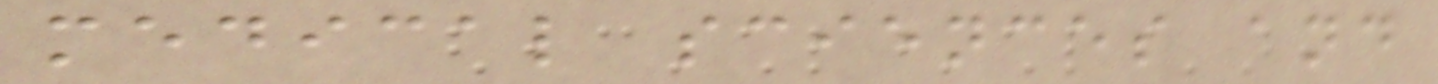medical sciences and
